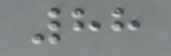88
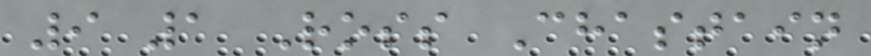9 1 Ross Chastain
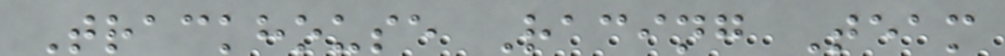Trackhouse Racing Team
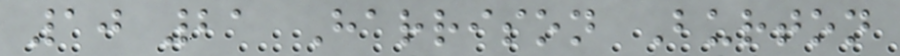10 21 Harrison Burton
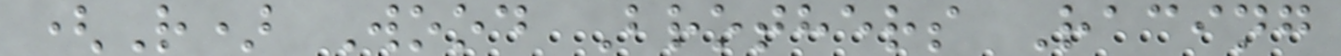(R) Wood Brothers Racing
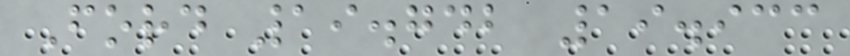Ford 19.742 19.933
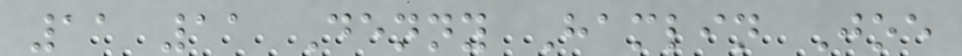11 11 Denny Hamlin Joe
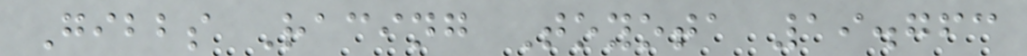Gibbs Racing Toyota 19.763
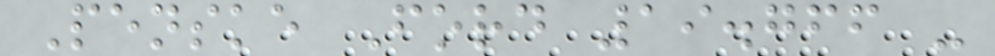Penske Ford 19.766 -
